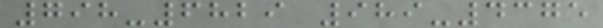798-6829 989-4375
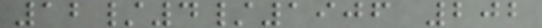12/4/1906 202
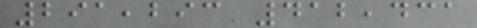291,293 412,431
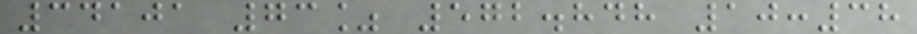34101 73% 572.848 10:38
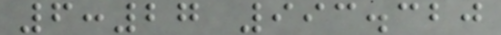6:27 993.320
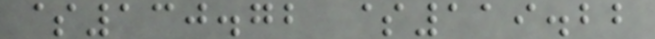$130.72 $119.22
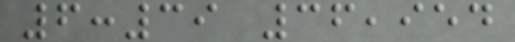6:39 36,954
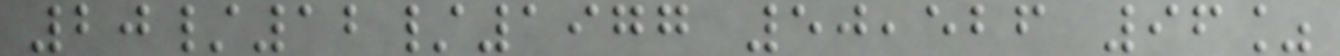20/12/1977 50,526 96%
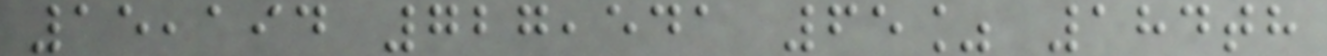15,194 727,541 65% 184th
